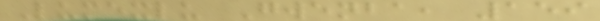Lumexlu Gwenba, 159
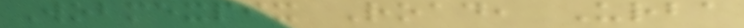Wobmexpix Road, Urba
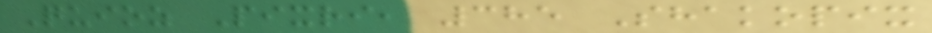Quioz Pixri, 385 Shakopix
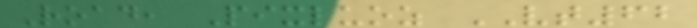Road, Pixluoz VT62
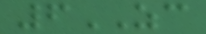6ZC
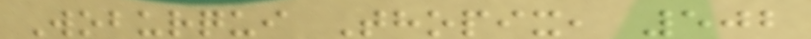Woburqui Thopix, 502
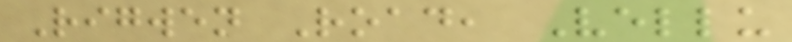Rigwen Road, Vellu
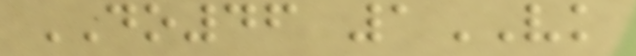DO46 1VK
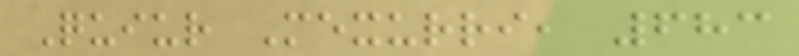Quiur Mexurri, 683
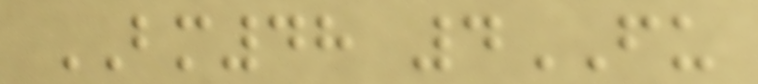BM48 4FU
